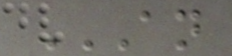AN
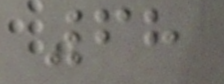68
